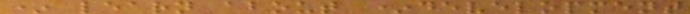* learn about *development
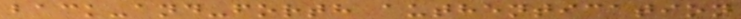back-and-forth authentication
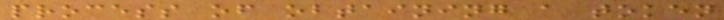process of obtaining a token
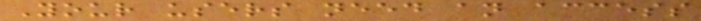Your users need an access
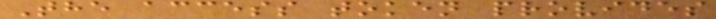The access token provides
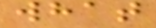what
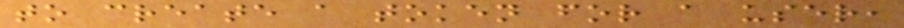to create a token for a user,
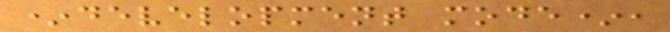*development mode*,
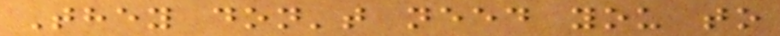They don't need you to
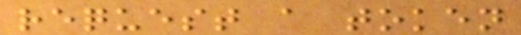request a token
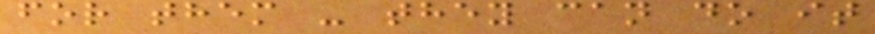for them - they can do it
